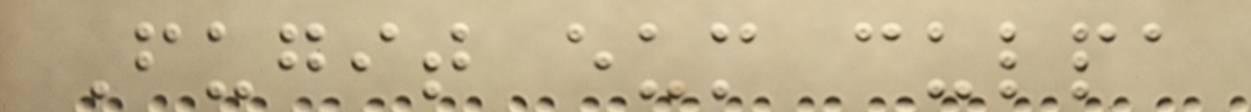Fugit eum culpa
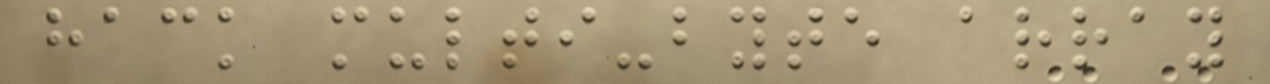hack multi-byte array
